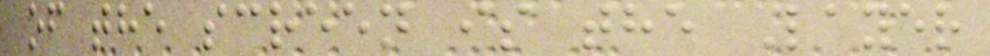of the screen is the Layer
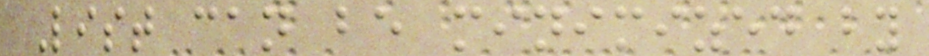List can be minimized by
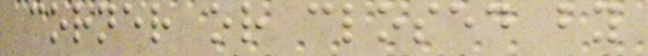corner or closed by
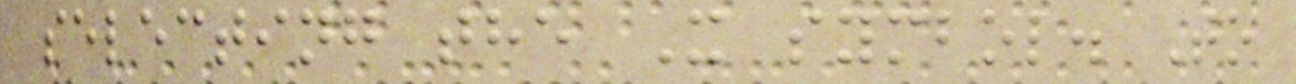selecting the X symbol. To
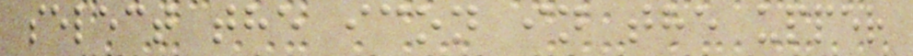select the icon in the upper
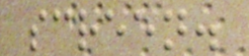screen.
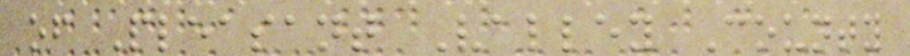of Pleasant Valley County
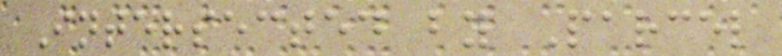Intersected by Parcel
